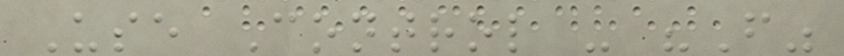Use Control - "F"
